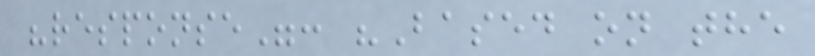"response": "Based on the
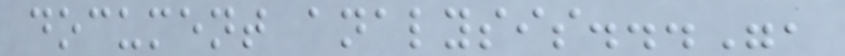document analysis...",
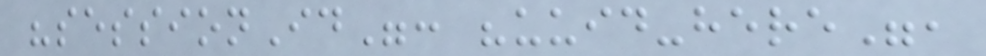"sessionId": "uuid-here",
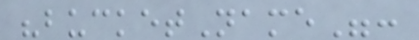"bucketName":
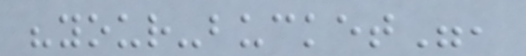"your-bucket",
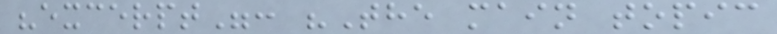"excerpt": "The main topic
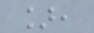],
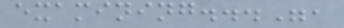examining...",
